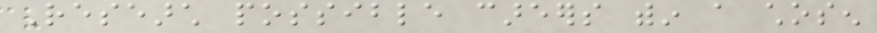Research possible careers within a chosen
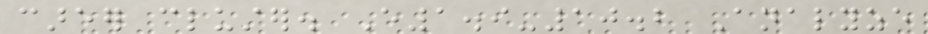career cluster. E1.9-10.2 Analyze
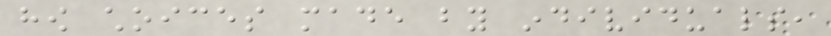how choices made by individuals,
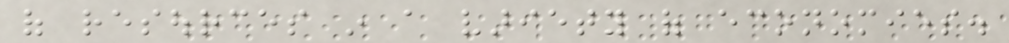of resources in a variety of economies.
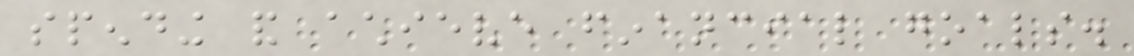spending and achieve financial goals.
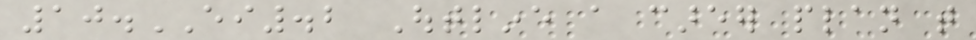10.EI.2 Outline a career plan that
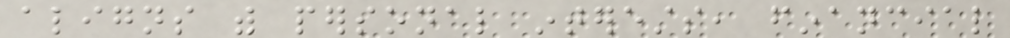aligns with personal interests, financial
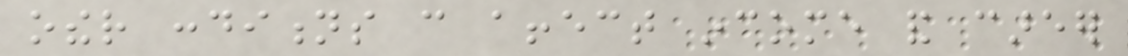other conditions can affect income and career
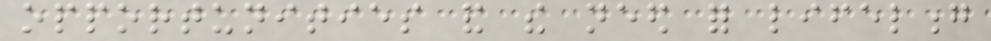opportunities and the need for lifelong
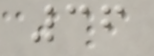36
